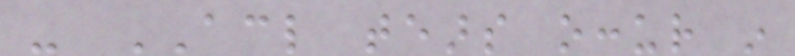- ACL tears occur in
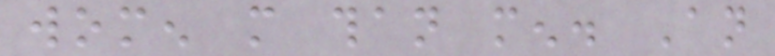women more than men. An
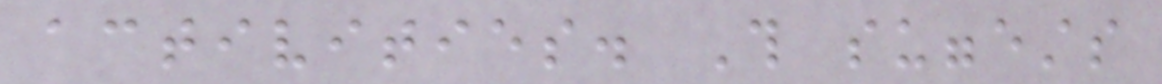activities. This suggests
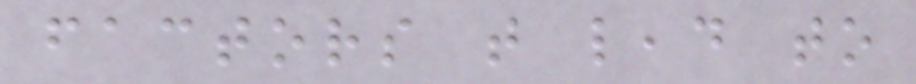factors that lead to
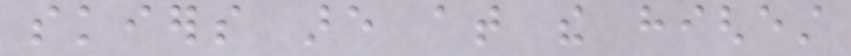skiers are at the highest
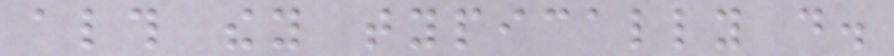although they typically do.
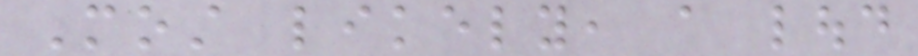Most likely, a loud
